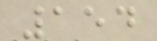154
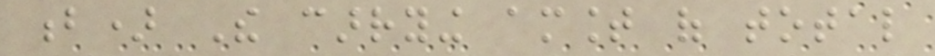b) The carrying amount of total
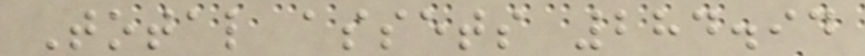Total assets 284.94
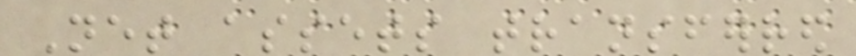Net assets transferred
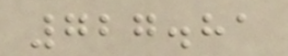727.81
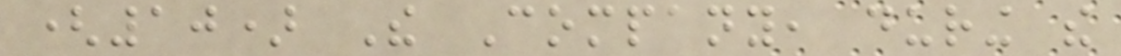(10) The Company, during the
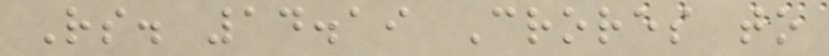Rs. 14.19 Crores to
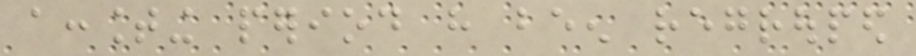accounting period have been regrouped
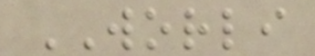WORLI
